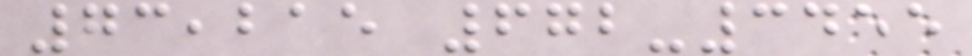73,215 672-3455
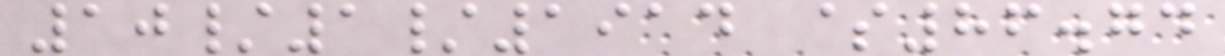10/1/1914 $86.74
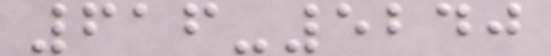616-5240
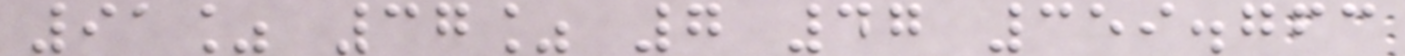91% 37% 7 47 359.763
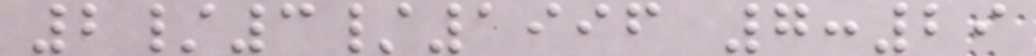2/3/1996 7:29
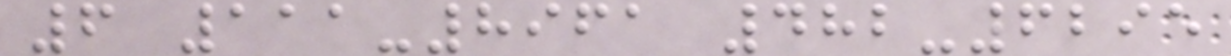6 111-8961 482-6295
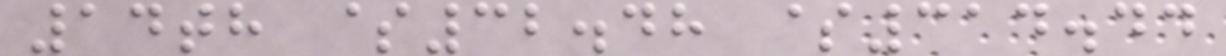14th $32.48 $314.44
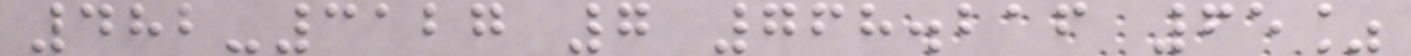482-3127 7 768.216 65%
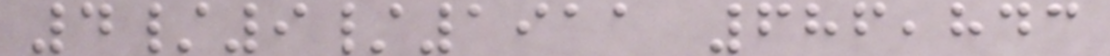4/9/1911 686,843
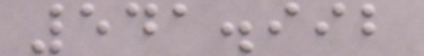541.992
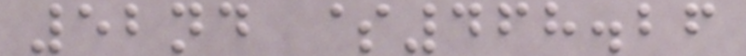52nd $468.26
